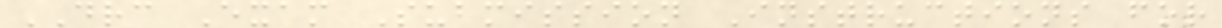DRC Exam Submission Instructions for
